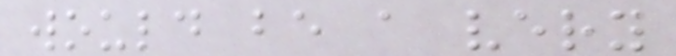would be a very
